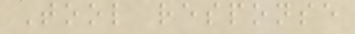Tool response
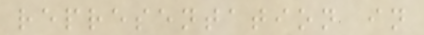representation in
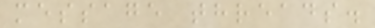message threads.
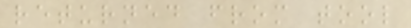returned from tool
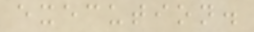execution.
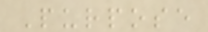Purpose
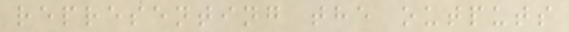representing the outputs
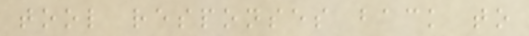tool responses back to
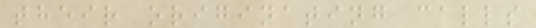their originating calls
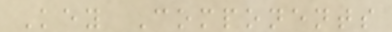Key Components
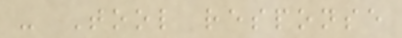- Tool response
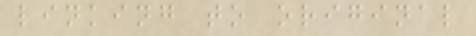linking to original
